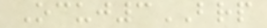Ocuj3BRP
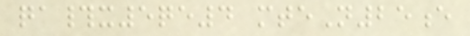qa#x5qe4 mteN25e
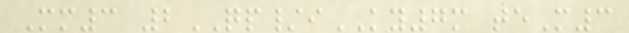Mm3 2QP/iKY7m teM3
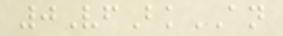0VfBkAN
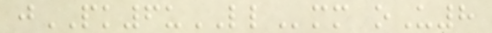jPK6uLLmm oU8
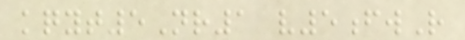kqyt5Nr1 v5fwR
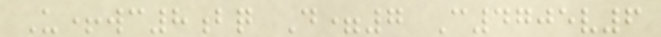U+wc8bq D=7 C4705v6
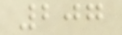207
